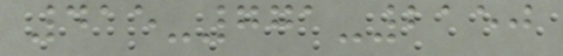415-771-2150
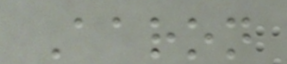Aaron
